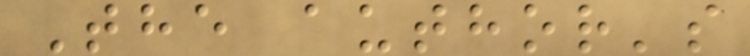The author's
